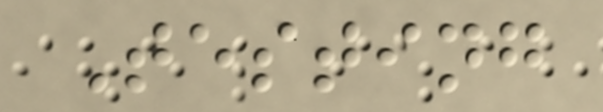Testing
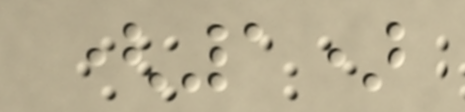(1)
